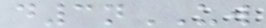d3nUW
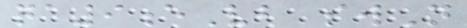qa9eVb swN
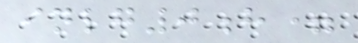inlg0h=
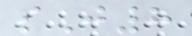sJ8
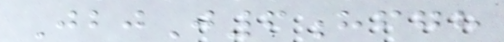JbjJ6hfgh
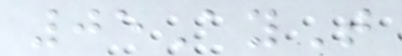05AyT
